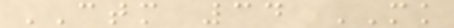CTM 34 MK
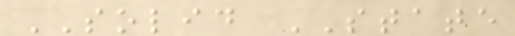SOLID STATE
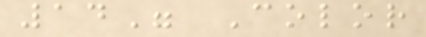14" Color
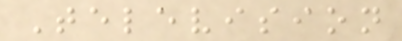Television
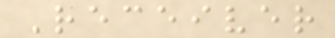Receiver
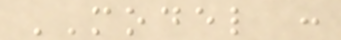MODEL :
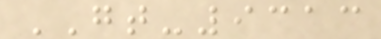GT-9313
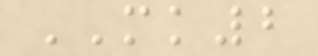MK2
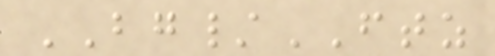BG/FTZ
